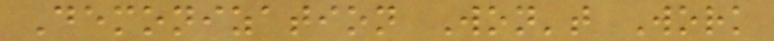Demonization Won't Work
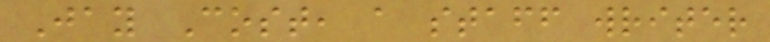Jay Cost, a staff writer
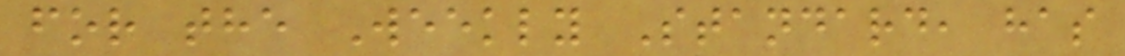for the Weekly Standard, has
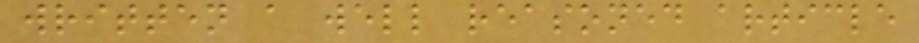written a well reasoned article
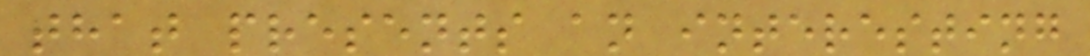that presents an interesting
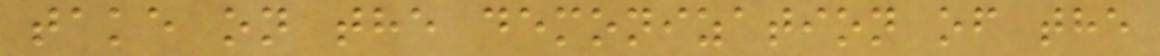take on the demonization of the
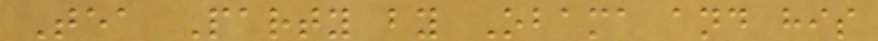Tea Party by Obama and his
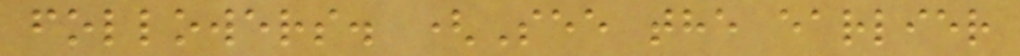followers. (See the earlier
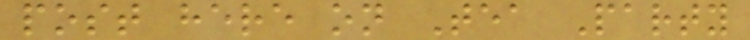post here on Tea Party
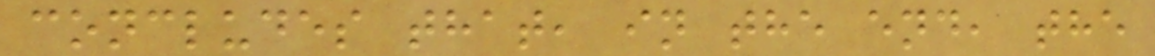concludes that, in the end, the
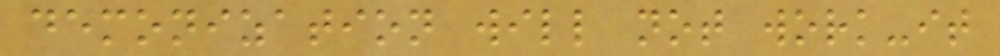demonization will not work-it
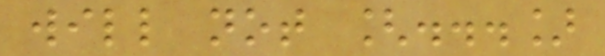will not [...]
